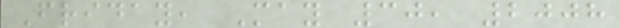Friday, May 30, 2008
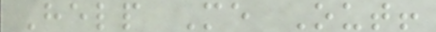Help Me Out!
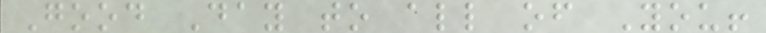Good Day to all of You!
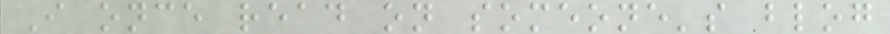I once read on someone's blog
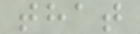that
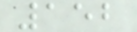152
